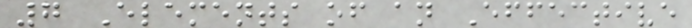7 Elements of an Effective
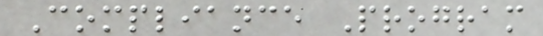Compliance Program
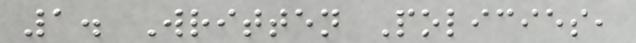1. Written Policies,
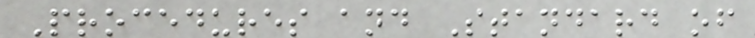Procedures and Standard of
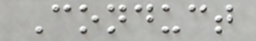Conduct
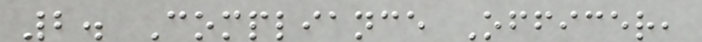2. Compliance Officer,
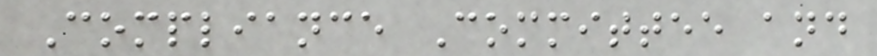Compliance Committee and
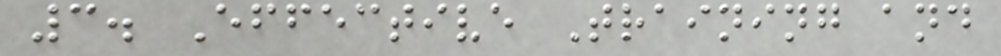3. Effective Training and
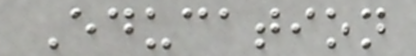Education
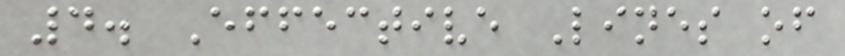4. Effective Lines of
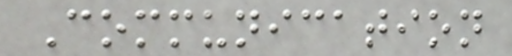Communication
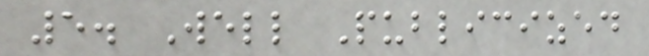5. Well Publicized
